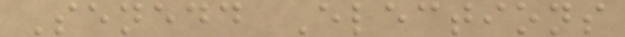Senedd Elections
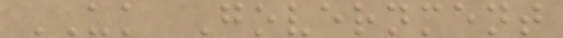UK Government
